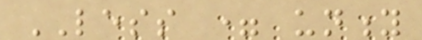LESS = unity
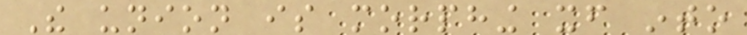The union is morphing itself into
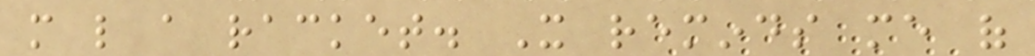more like a racket. It reminds me of
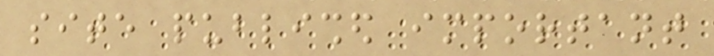site published important
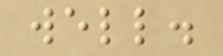well.
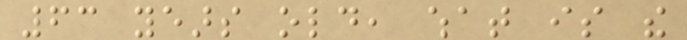63 years old, what is the
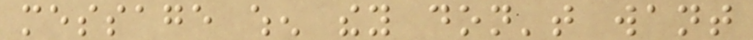message when they don't want
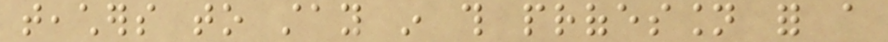teachers to stay in this profession for a
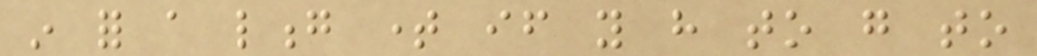in for a long time if you have to go to
